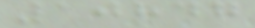10847
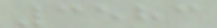3583
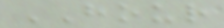HOUR
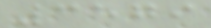3579
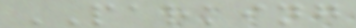PARKING
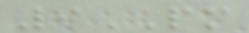9PM
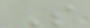S
